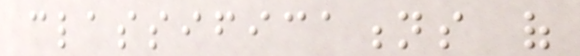classifications of
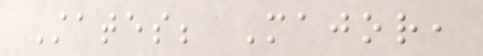States; Major,
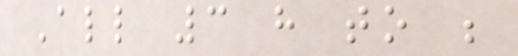All 3 have to be
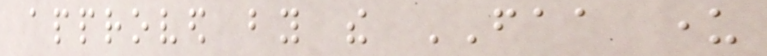approved by the FAA under
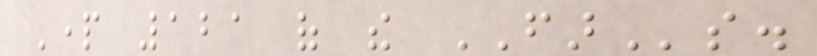Part 121 of the FARs.
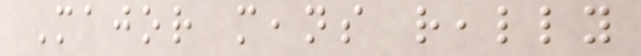Major means really
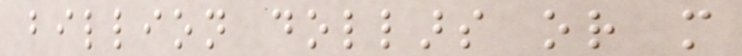billion dollars or more
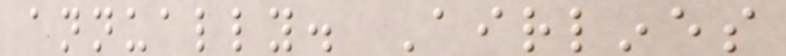annually. Airlines
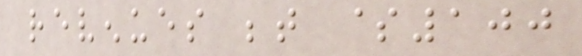revenues between $100
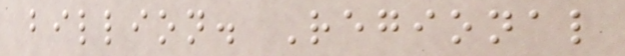billion. Regional
